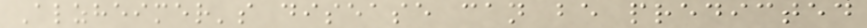Alzheimer's disease can be predicted
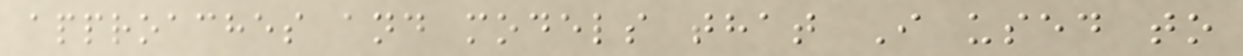approaches and models that I used to
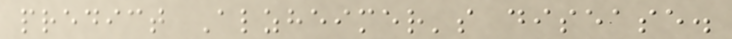predict Alzheimer's disease.
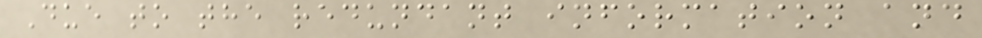Due to the redundant information and
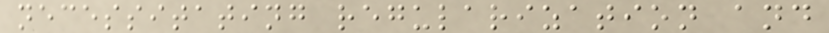necessitating regularization and
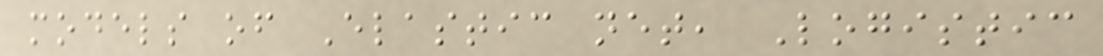models of Elastic net, Logistic
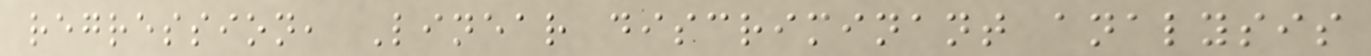regression, Linear discriminant analysis
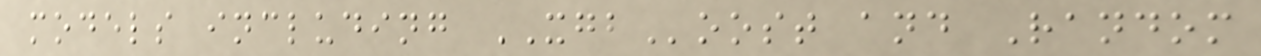models including XGBoost and Random
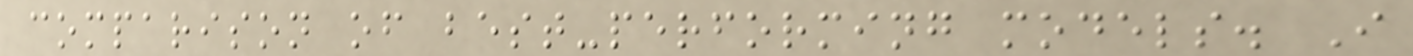comparison of best-performing models. I
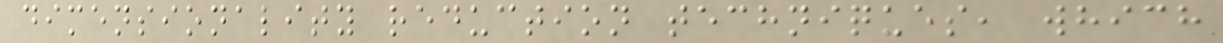dimensionality reduction techniques, which
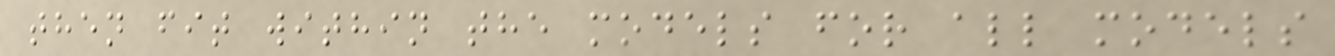then fit within the models for all models
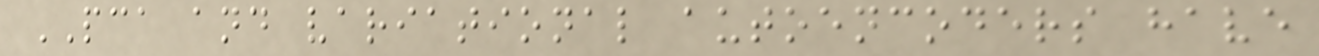PCA and variational autoencoders have
